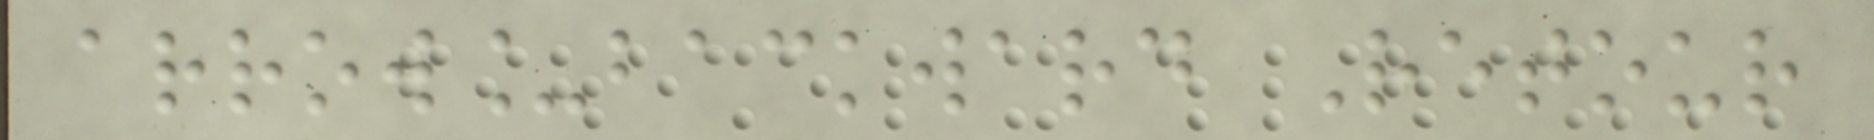arrow_backward Retour
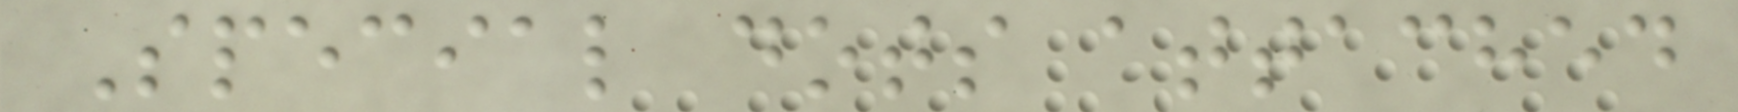Special dots attached
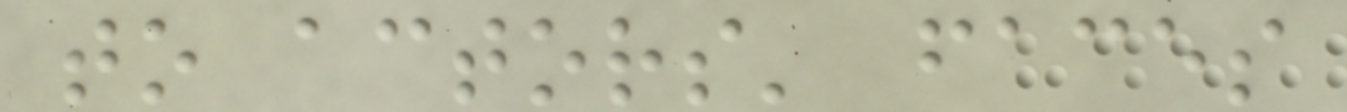to actors' faces
